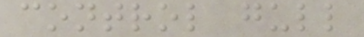control gull
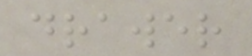drawer
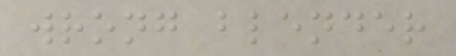wrong blender
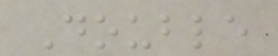Double
